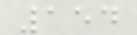154
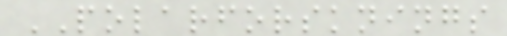POLARFORSKNINGS
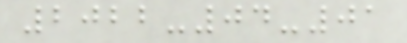2022-04-01
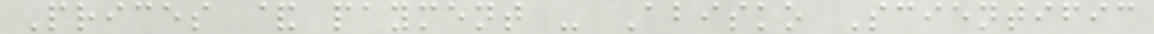Prices & payment - Abisko Scientific
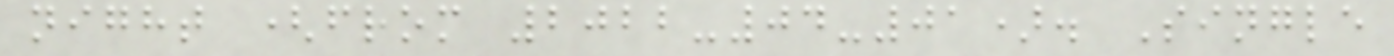night (from 2022-04-01). Single
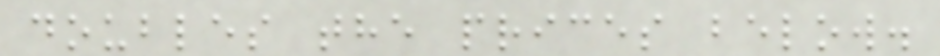doubles the prices below.
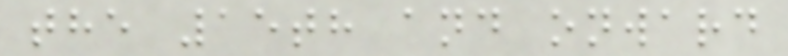the 15th and onward
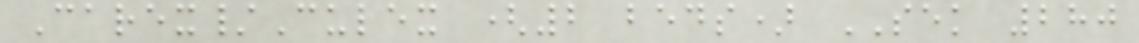Carex/Culex (2 beds) SEK 280
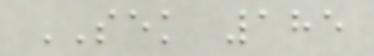SEK 185
